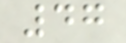47
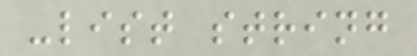-list string
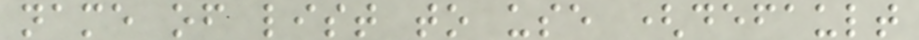name of list to use (default
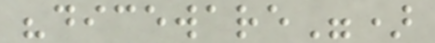"diceware")
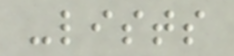-lists
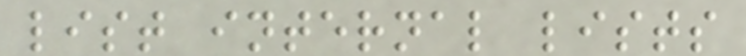list internal lists
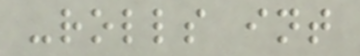-rolls int
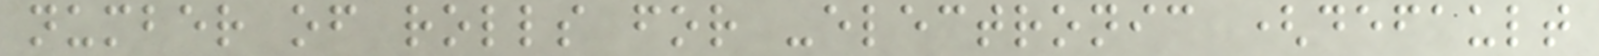number of rolls for -electronic (default
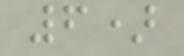6)
